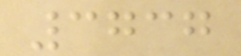3737
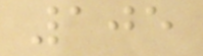105
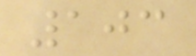103
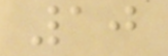10
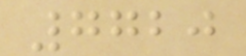7720
